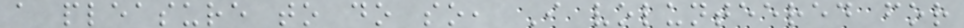a pleasure to do so, I volunteered for
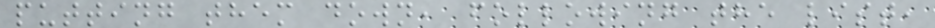putting them down, following the list,
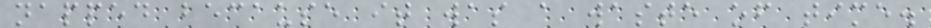napped because it was a waste of time.
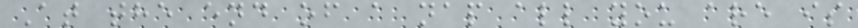At the end of a nap all you are is
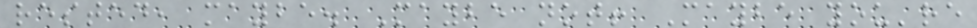rested, maybe. Maybe not! Maybe you're
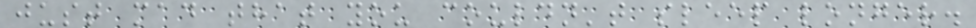just mad that you couldn't sleep longer.
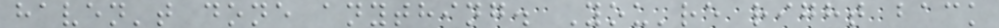haven't done anything. You're right back
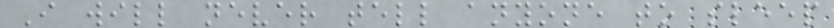I will never tell anyone to sleep
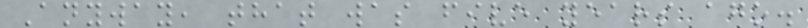Anyway, that was five years ago.
